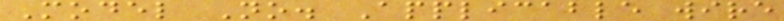Model No. Applicable wire
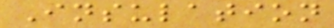Insulation
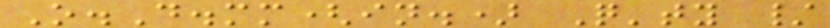O.D.mm(in.) Q'ty /
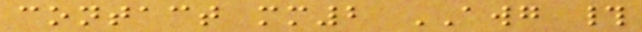contact mm2 AWG #
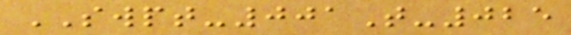SWPT-001T-025
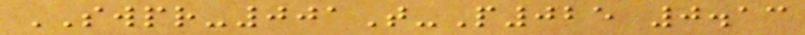SWPR-001T-P025 0.13
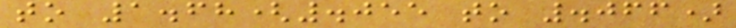to 1.68(.055 to .066)
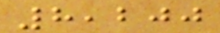8,200
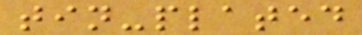tin-plated
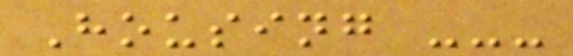Housing ---
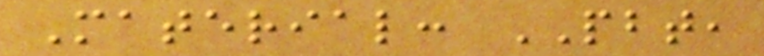Material: PBT,
